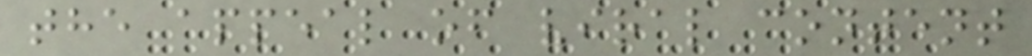the appeal of viral content
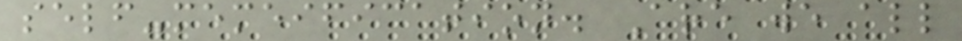self-memeification. Are we all
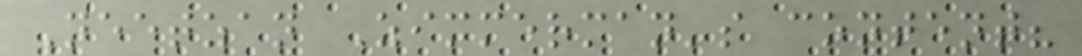Neetzan Zimmerman's content?
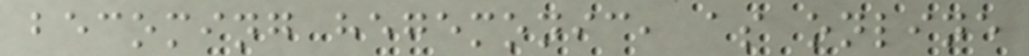becoming hegemonic, as online
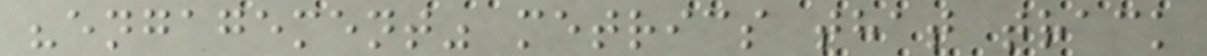"engagement" metrics that track
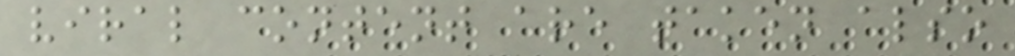viral content are taken also
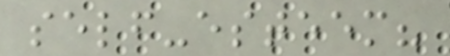self-esteem?
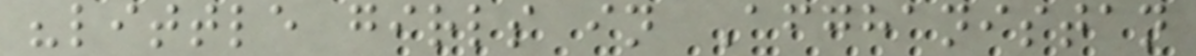"little girls in Afghanistan
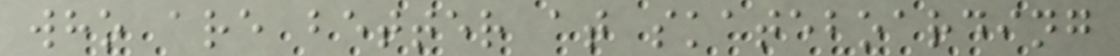who are better at skateboarding
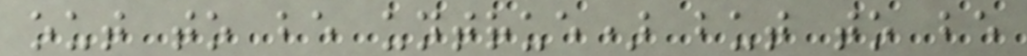out to be untrue) but to be
